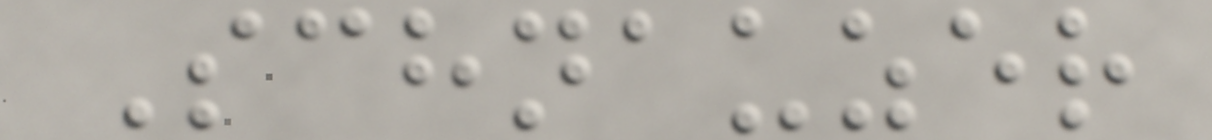Schnauzer
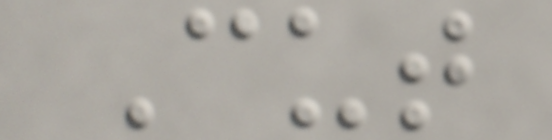Cut
